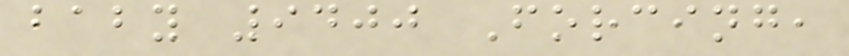baby 9400 Forcing,
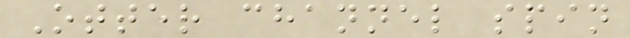Otter channel spin
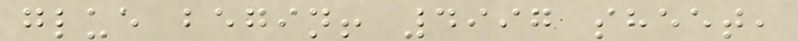glue begin! 4997 sheet,
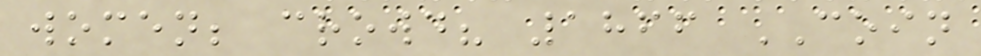women; crowd? 1866 COIN
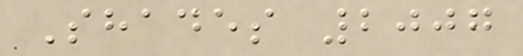Shades 2007
